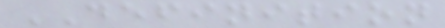DEFINITION
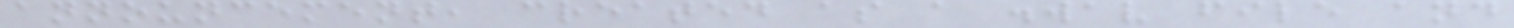announcement, created as a .wav file and
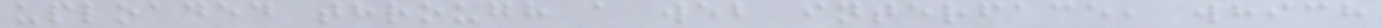uploaded through a web interface, which
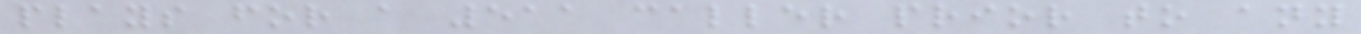plays for a 511 caller prior to any
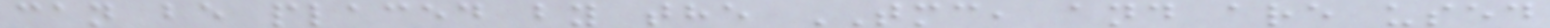can be placed by the TMC, and are used
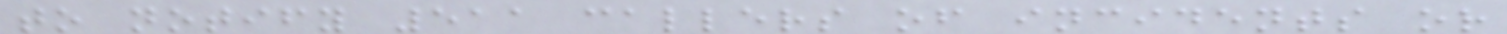to notify 511 callers of incidents or
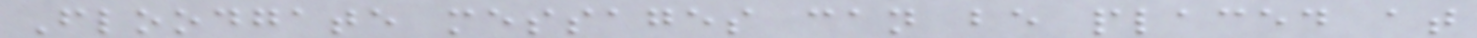Floodgate messages can be placed at
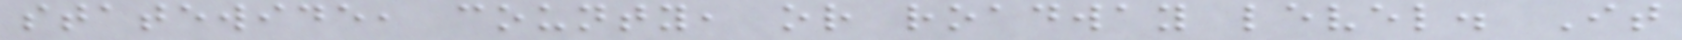statewide, county, or roadway level. It
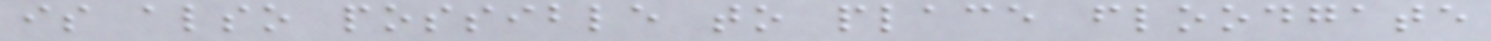is also possible to place floodgate
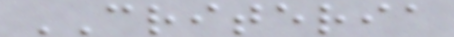CRITERIA
